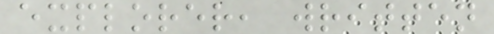explorer, written
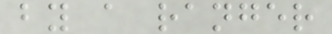by a ranger
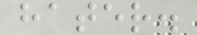hater.
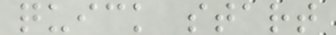quick start
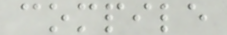compile
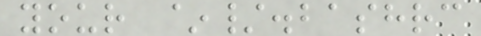your ~/.bashrc
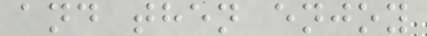and then enjoy
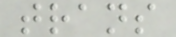trans
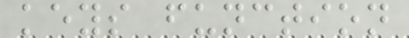keys function
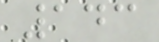143
